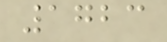1723
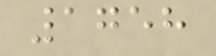1758
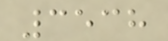3538
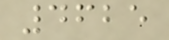4625
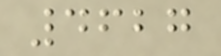4627
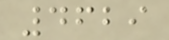4629
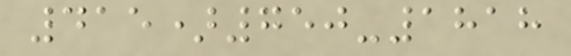415)750-1818
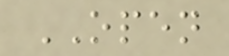OPEN
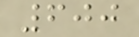600
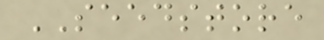SEEDSTORE
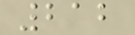212
